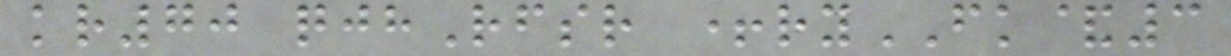kr70 qjhRfsr +ryFK&3
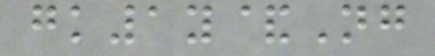gk1y&Ng
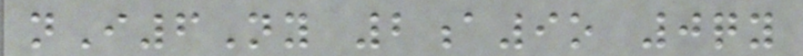nI6Ny 2a9o 0qy
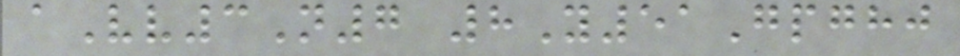aVv3N7 8Y51Gpghj
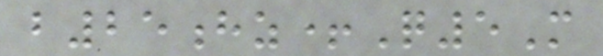b25hz+Q5M
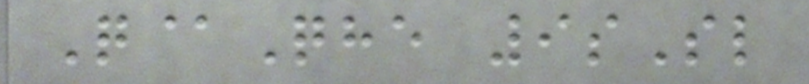Q@Qhe 9sSl
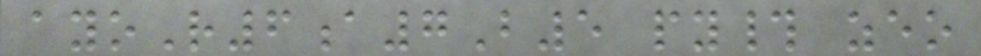ayoR6a7B5 py# zeo
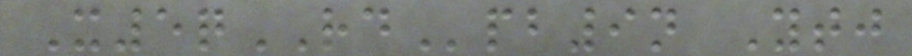X5qRDpb9n Ytj
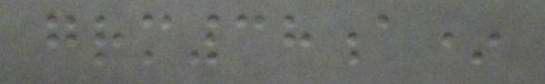grm38a*
